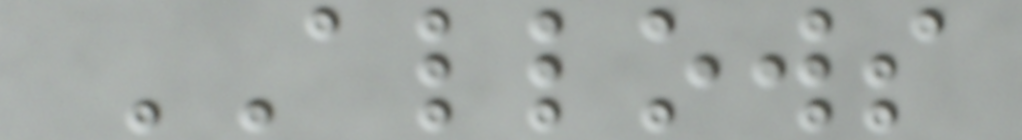ALLOWS
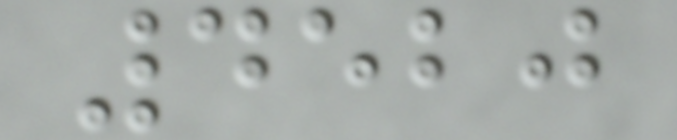4520
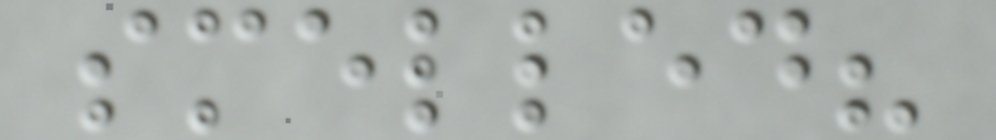smelled?
